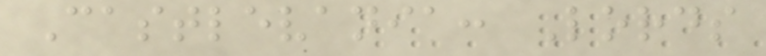Castlevania: Lords
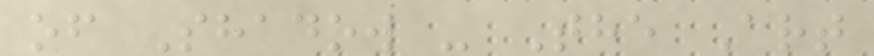of Shadow - The Art
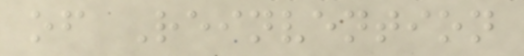of Reinvention
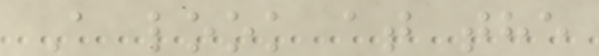A look at the
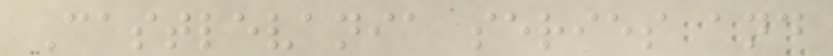Castlevania series and
